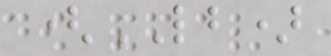(LB)
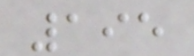195
